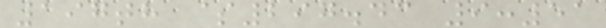197th $297.43 9:51
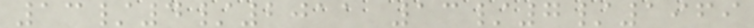13/4/2011 13/7/1969
